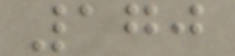170
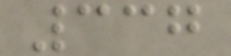337
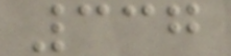337
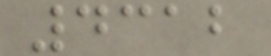4312
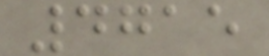4715
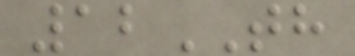12TH
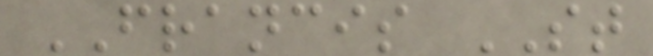FRANCIS ST
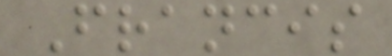Francis
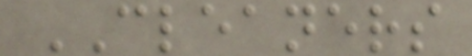CLEANERS
